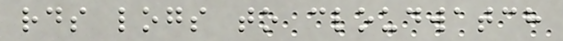rds logs to cloudwatch
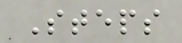Steps
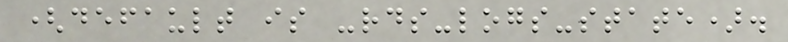(default is -rds-logs-state).
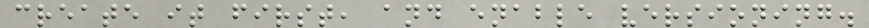create it first, and enable versioning.
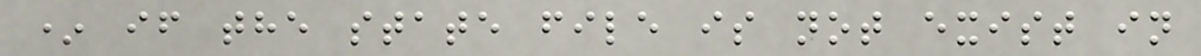* if the state file is not exist in
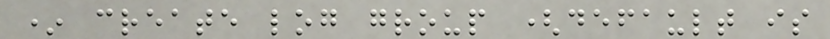* create log group (default is
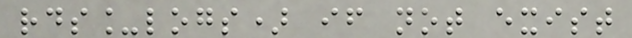rds_logs) if not exist
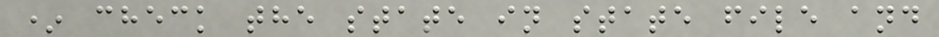* check the state in state file and
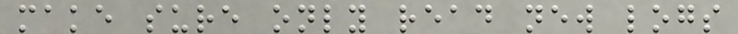make sure only read new logs
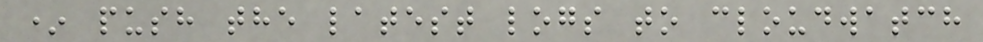* push the latest logs to cloudwatch
